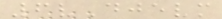6vDjevm
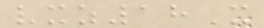vxz18X
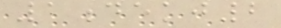1dekj2
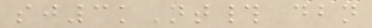sj3kNt# dbn
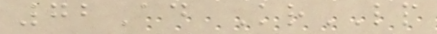72Ad KrLP
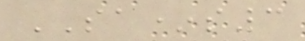SA*s3
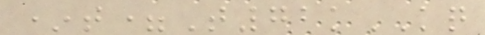*t=T72kKQ
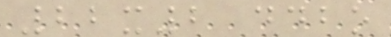22x2 ddbo
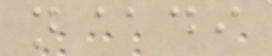n@di
